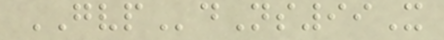GVPdNs99X
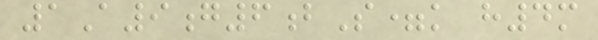1A9g6bS=k h4m
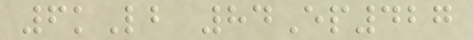6kLb 84Ep427
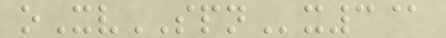oXvSPNx3@
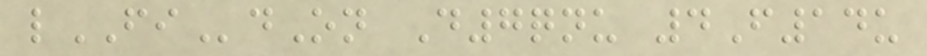lFIdOn D7qnu 4F14u
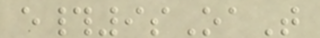e#9sOaT
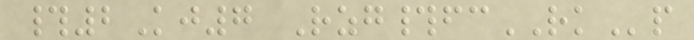#2Kj7 Rzg#fcRKp
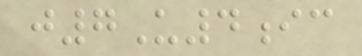j7U4ic
